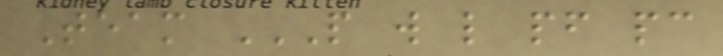Team P W L PF PC
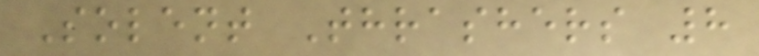Solent Thrashers 8
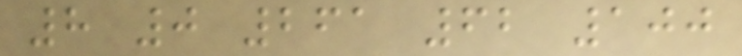8 0 261 62 100
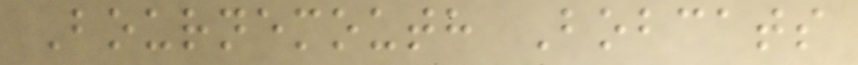Bournemouth Bobcats
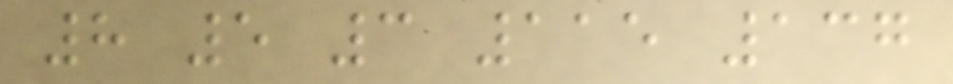8 5 3 115 137
